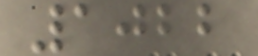1022
